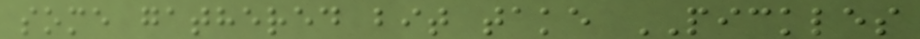some gathered bit take PICKLES
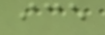ice
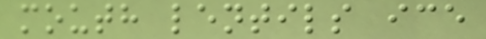mouth lentils ice
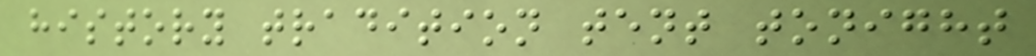history tradition tent tonight
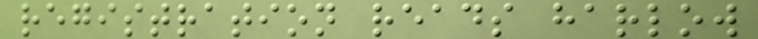registration reads harlow
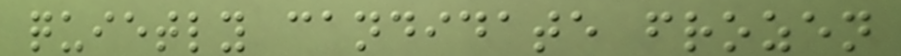quietly candidate frozen
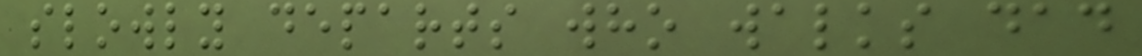slowly departs who walks dad
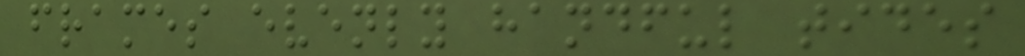frames evenly handful tides
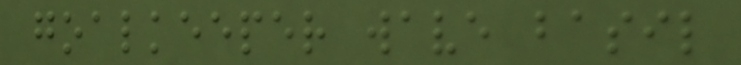goalkeeper wave basil
